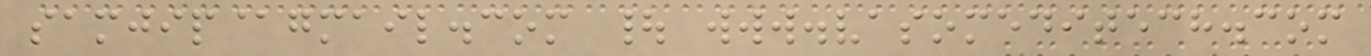samjip@gmail.com | www.vasomeditech.com
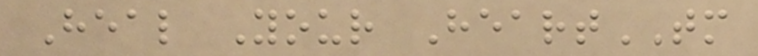Heal Your HeartTM
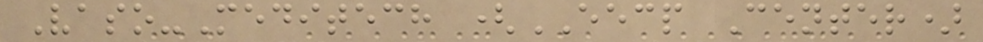Vaso-Meditech (EECP Center)
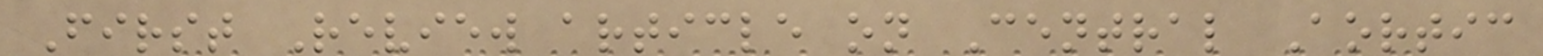First Review article on Central Aortic
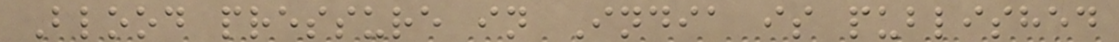Blood pressure in India is published
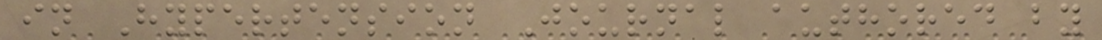in Hypertension Journal authored by
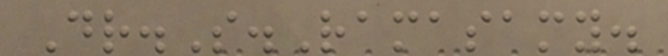Dr.S.Ramasamy.
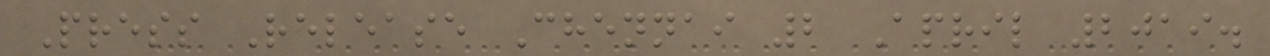Press Release Chennai 2 April 2019.
